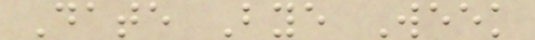Date Bye Week
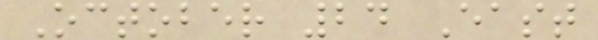October 24 East
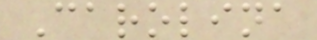Carolina
